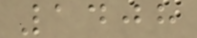1408
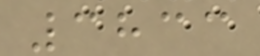3833
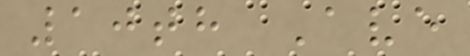10th Ave
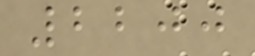2200
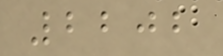2202
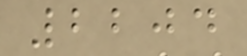2204
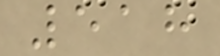518
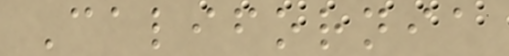California
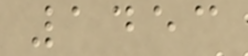1453
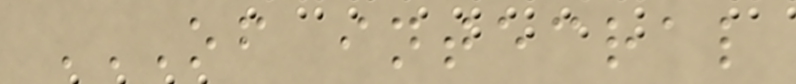OF INTECRAL
